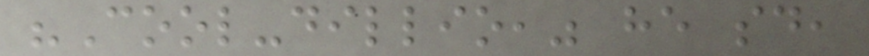"Cool-dillio," he said,
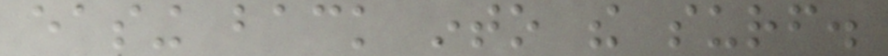easing back into the surf.
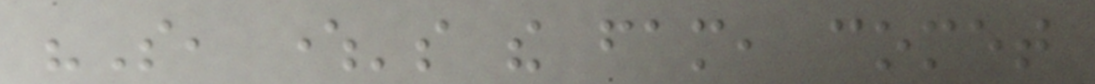"So, where's the fam, comet
